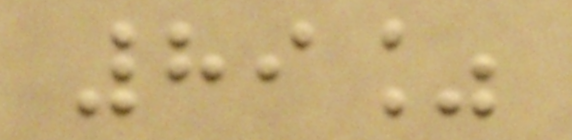89%
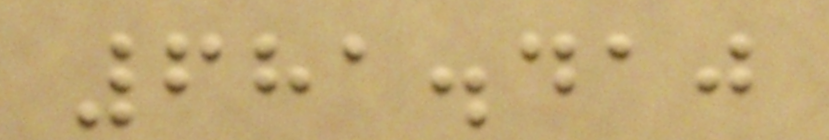681.410
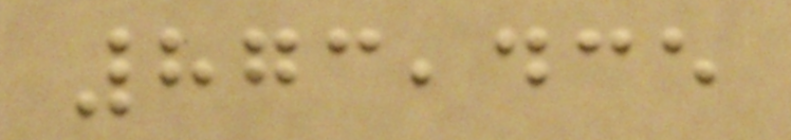873,435
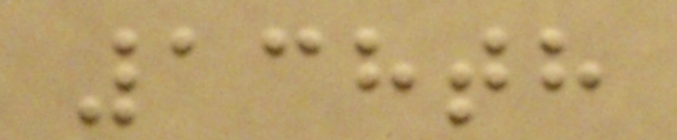138th
